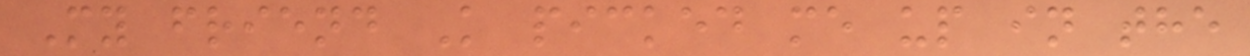My friend K picked me up in the
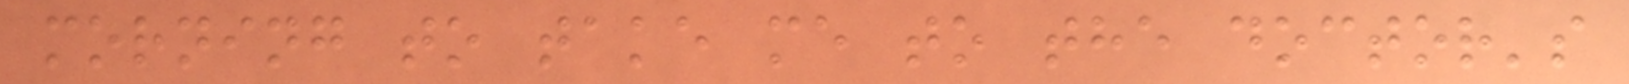morning to take me to the doctor's
